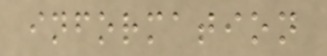information
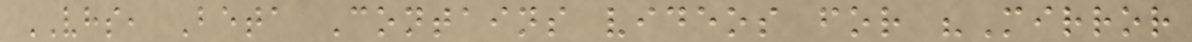VHS, Beta Contains videos for "Mirror
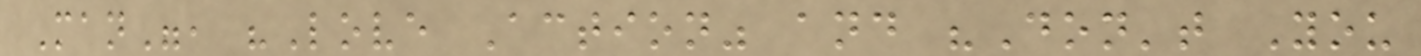Man", "Love Action" and "Don't You
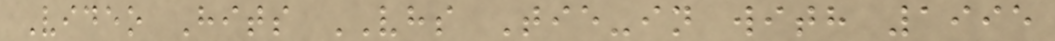Video Hits VHS Tie-in with 1995
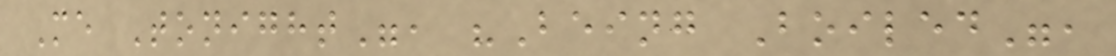Me Tonight", "Being Boiled",
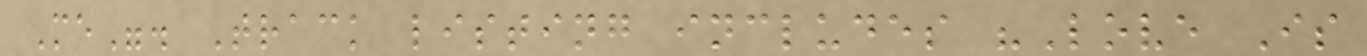Me". Track listing includes "Love Is
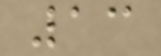13
